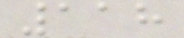118
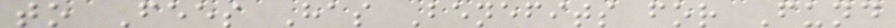to Fees Has Benefits for Fund
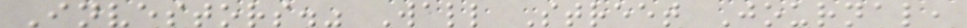Investors." Wall Street Journal,
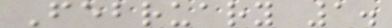February 1.
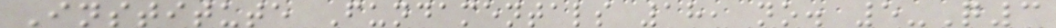Institute Fundamentals 18, no. 5-Q3
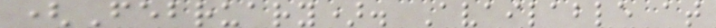(February). Available at
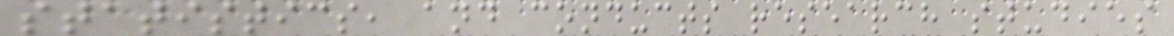statistics, and conducts research studies
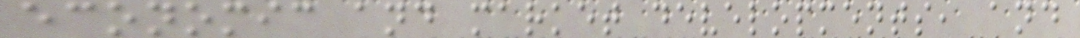economic and market developments, and
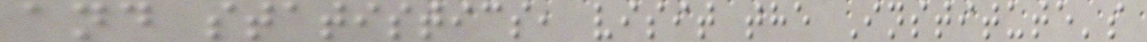and statistics, visit the Institute's
